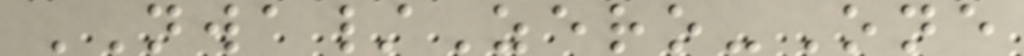NWA/Zero-One
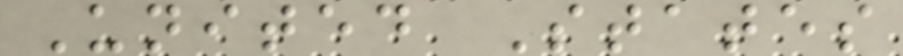United States
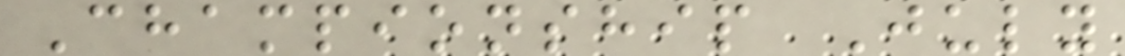Championship July
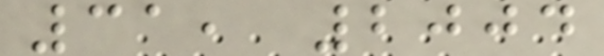31, 2004
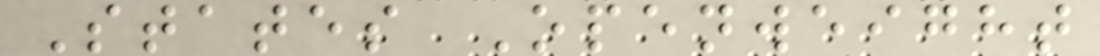States Openweight
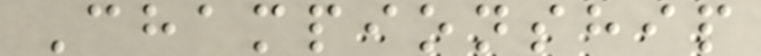Championship
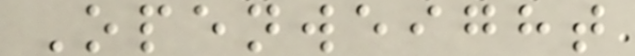Openweight
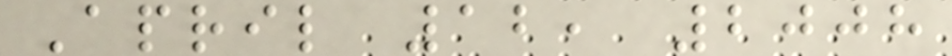April 12, 2008
